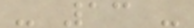- 13 -
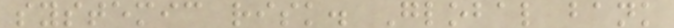systemic risk. Global bank
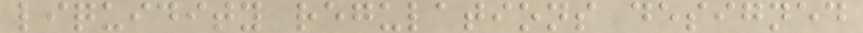liquidity regulations designed
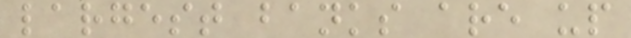largest banks are up
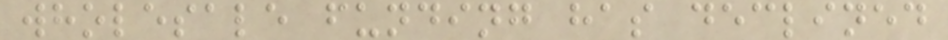wholesale funding has declined
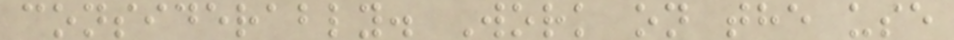considerably. Work on the use
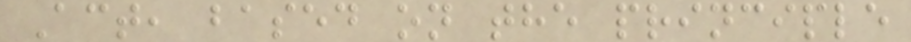Act, based on the principle
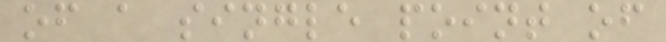of a single point of
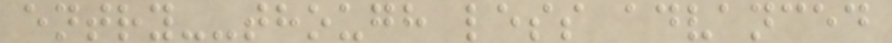entry--though less advanced
